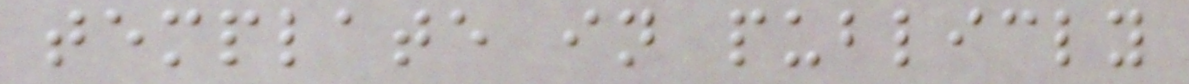template in publicly
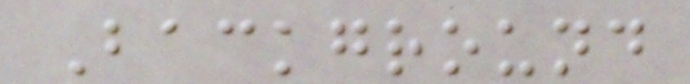Background
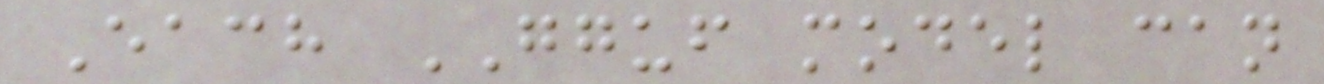Each GGUF model can
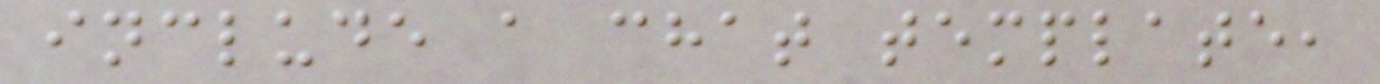include a chat template,
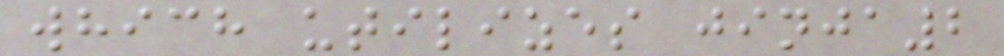which utilizes jinja2
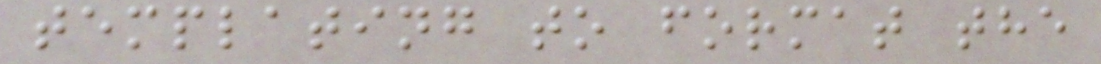templating to format the
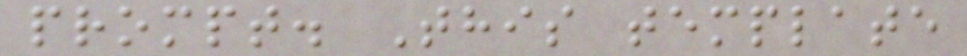prompt. This template
